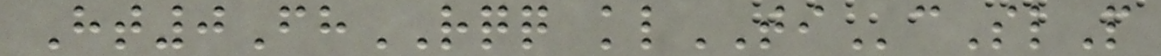Ht0FhRQQ klTIcSlP
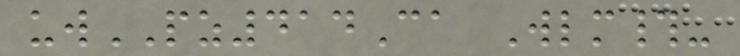uwPZ414Ca Wlm#-
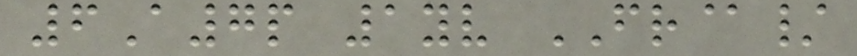6A7p 1yv FR@/
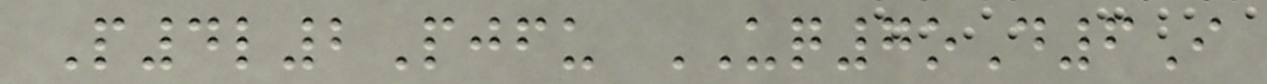P4l2Pjfu UQ7oD6I
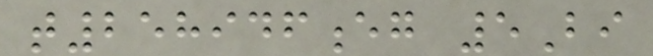t258946eg 5Bi
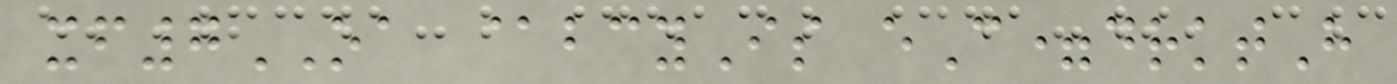xf7OA @bcyIs eC=drktH
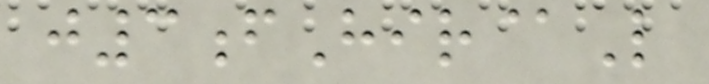j3fHir@L
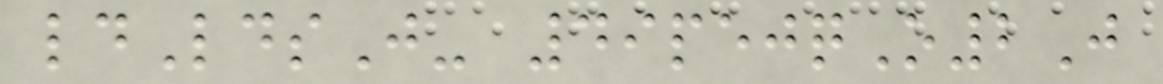ldLdsJ- 49pejqO2J
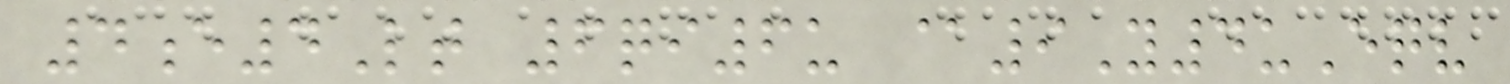4e4Lt 6qi6u @9Y4uEqv
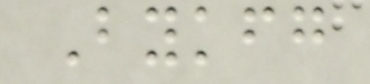Bykfg
